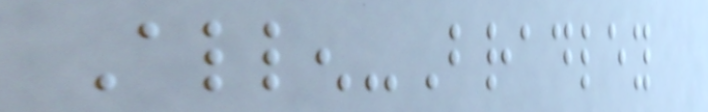Allen-Bradley
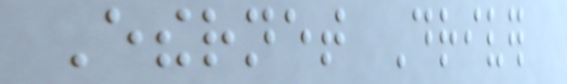Ethernet Driver
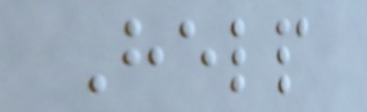Help
